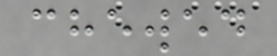chewed
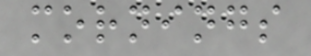mornings
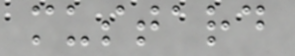mustard
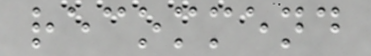recommend
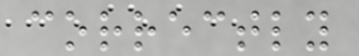correctly
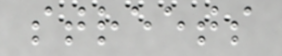streets
